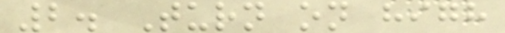2. Turn on high
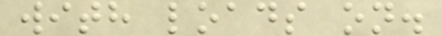with loads on.
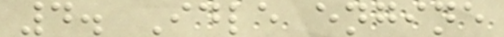4. Idle engine
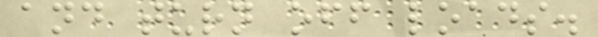and turn off loads.
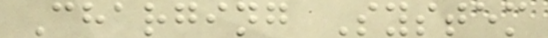Charging System
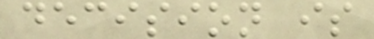decision is
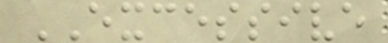EXCESSIVE
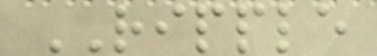RIPPLE
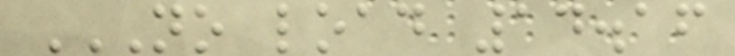NO LOAD 14.16
